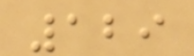129
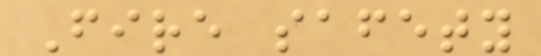Fire safety
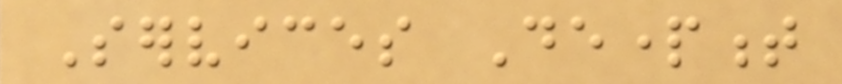Services Department
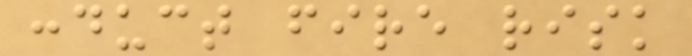conduct fire risk
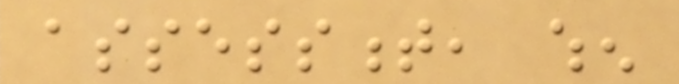assessment, when
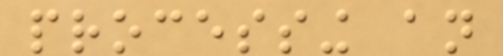processing an
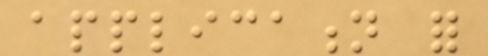application for
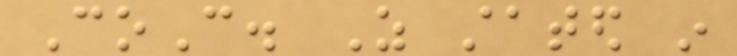CoC. As stated in
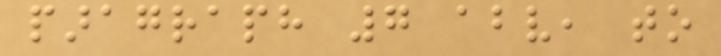paragraph 7 above, to
